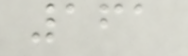161
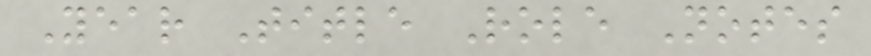Year Title Role Notes
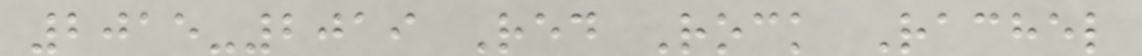2015-2019 Red Rock Rachel
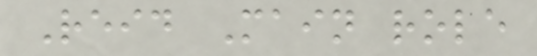Reid Main role
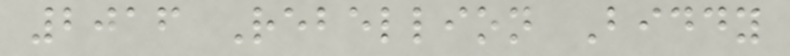2016 Rebellion Biddy
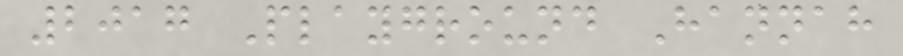2017 Playground Hannah
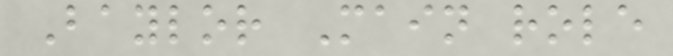Baylor Main role
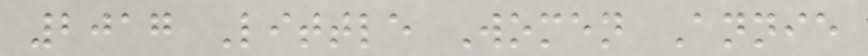2017 Little Women Annie
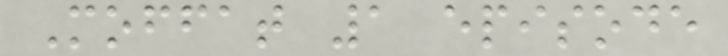Moffat 1 episode
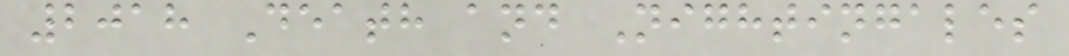2018 Death and Nightingales
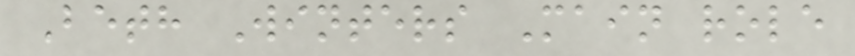Beth Winters Main role
